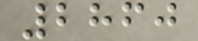2860
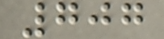707
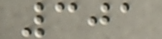301
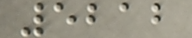5212
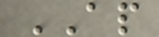AP
